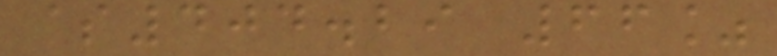$404.29 66%
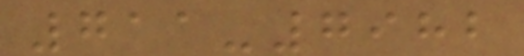711-7982
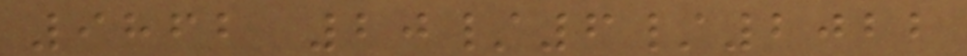9862 20/6/2022
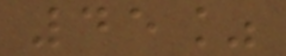45%
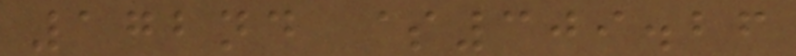172nd $309.26
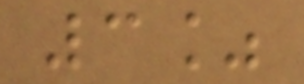3%
